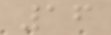16
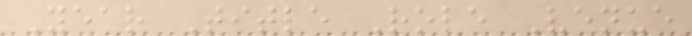Year Title Role Venue
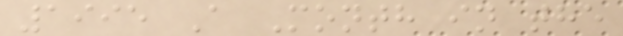1995 A Month in the
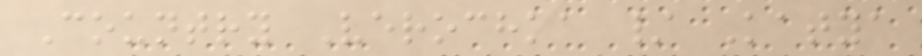Country Verochka / Katya
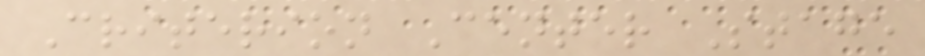Criterion Center Stage
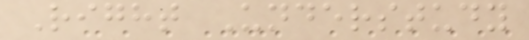Right Understudy
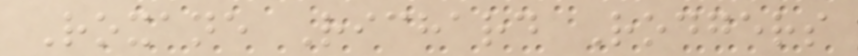Roxane Richard Rodgers
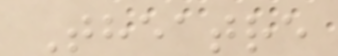Theatre
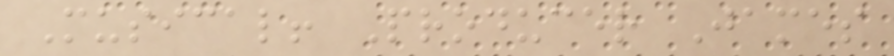Musical! Producer James
